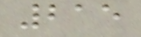215
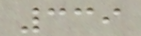339
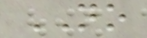NO
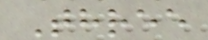Three
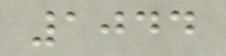1044
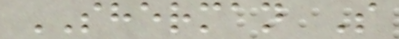SHERMAN S
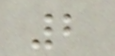2
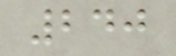240
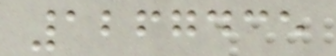1267435
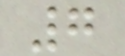7
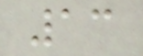13
